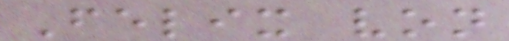Felix von
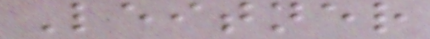Leitner
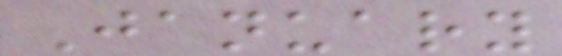January
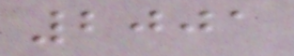2001
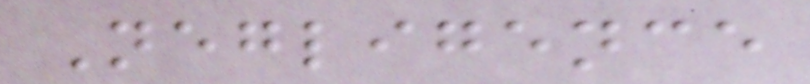Negligence
